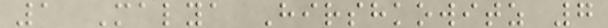1 Malya Hirshkowitz 7
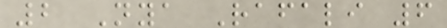2 Nya Rafali 6
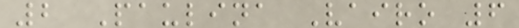2 Paulina Vairo 6
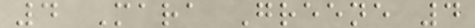4 Mara Greene 4
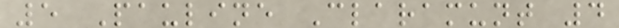5 Pauline Claramunt 4
